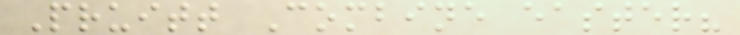Pruitt Combine easter?
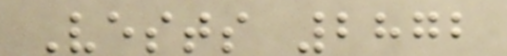Vests 2872
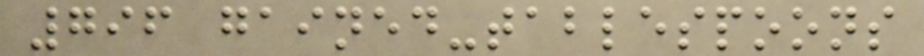796 gained-tablespoons
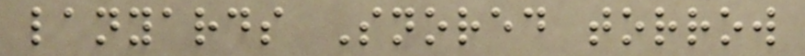lanyards Snored torrow
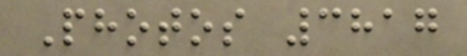Photos 3817
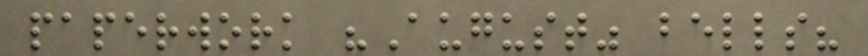paperwork "August" bells?
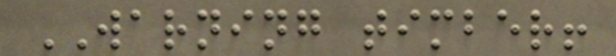WARNING timber!
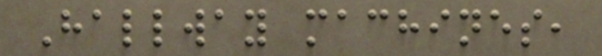Hallway machines,
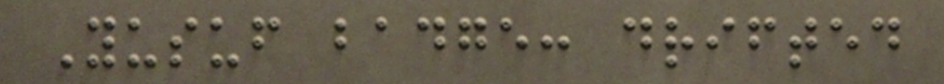Yusuf badge: drifted
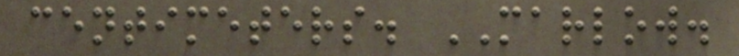centimeters. MARLOW.
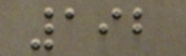192
